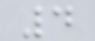4
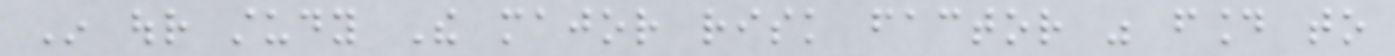In our study The major risk factor was found to
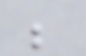be
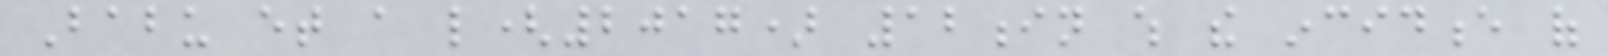Babu et a l(2017) 12in which the incidence of
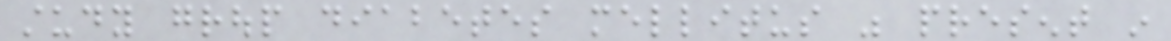study group diabetes mellitus was present in
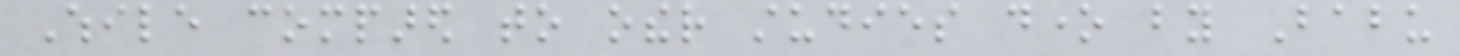While compared to other studies done by Babu
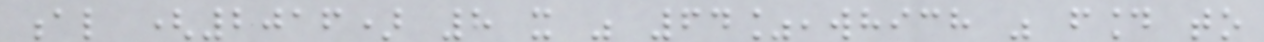al (2016) 8 it was 64%,which was found to
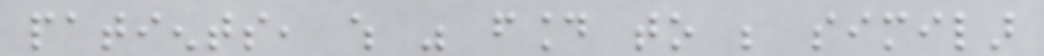patients, which was found to be similar
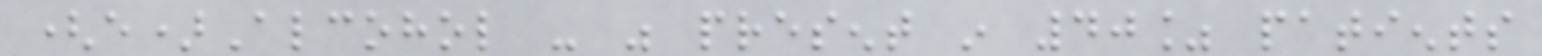(e)Alcohol - was present in 40% patients
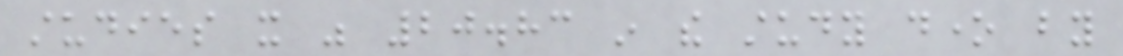studies it was 20.83 in the study done by
